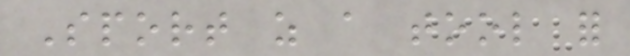Sport as a tool for
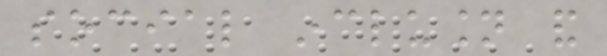social inclusion and
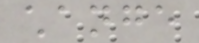change
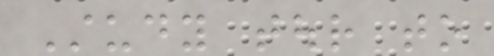Study tour to
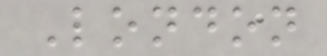London
